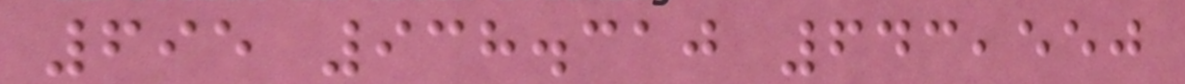695 938.310 643,550
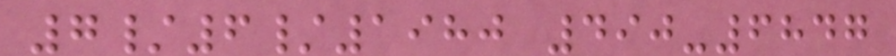7/6/1980 490-6847
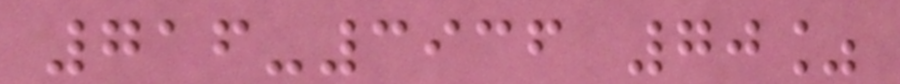716-3936 70%
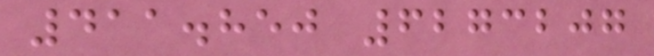411.850 6273207
